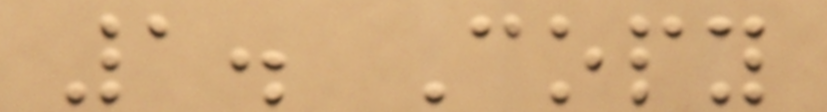1. Copy
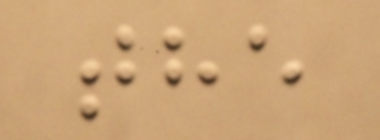the
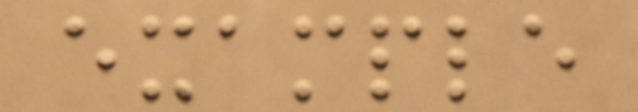example
